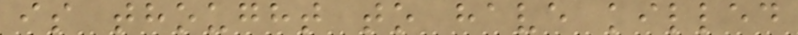is thought to have killed
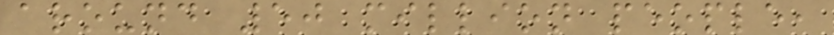around 50 million people,
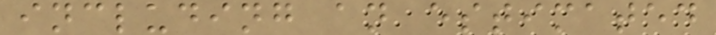including an estimated
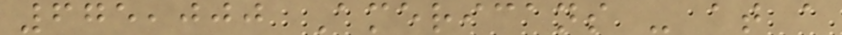675,000 Americans - at a
